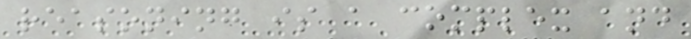reasoning is a complex and
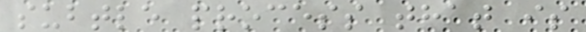subtle process that is
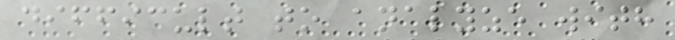difficult to analyze with
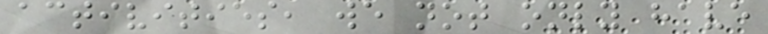activities, we not only have
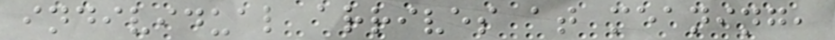individual arrives at meaning,
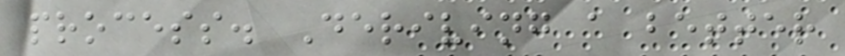process. Deriving a better
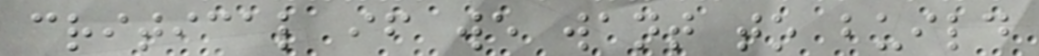critical if we want to build
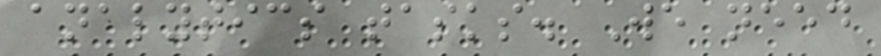analytics tasks. We need
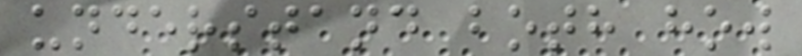understand both how
